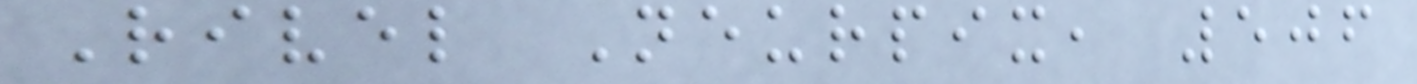Rivel Neurpix, 506
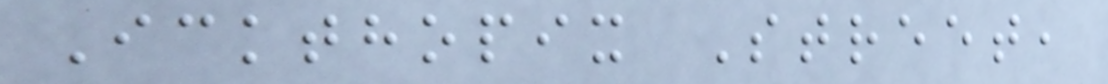Ickthopix Street,
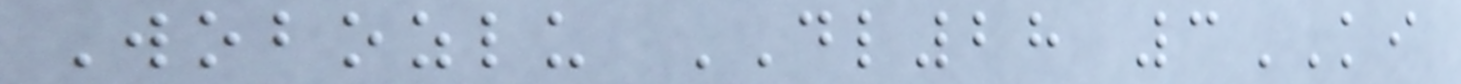Wobozlu DL28 3KI
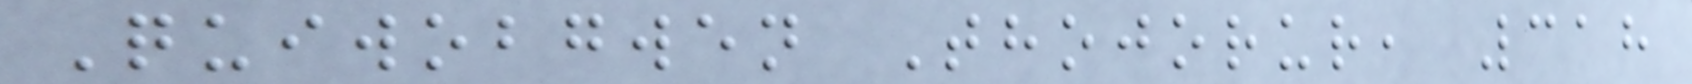Quiwobgwen Thojorur, 318
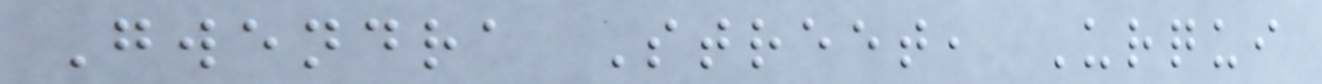Gwendra Street, Urqui
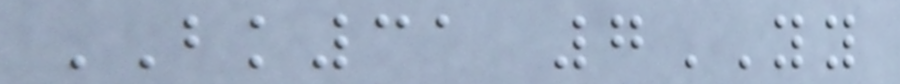BK31 7YY
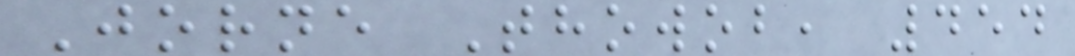Jorne Thowob, 454
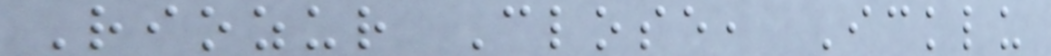Riozur Close, Icklu
